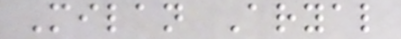Milan Aryal
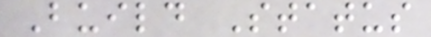Build Status
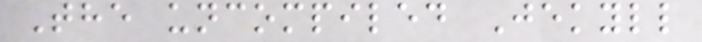The uncompiled Jekyll
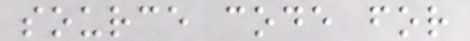source code for
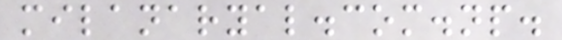milanaryal.com.np.
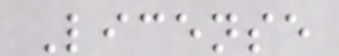License
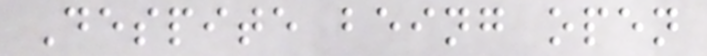Despite being open
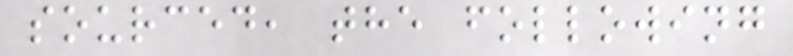sourced, the following
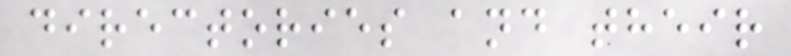directories and their
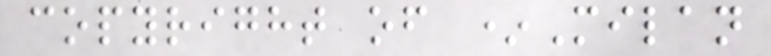copyright of *Milan
